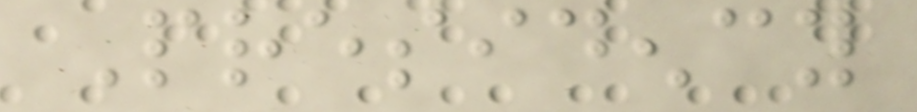Presidency
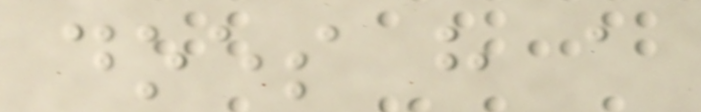does have a
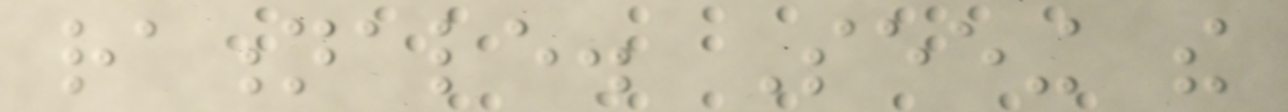rationale. Seeing the
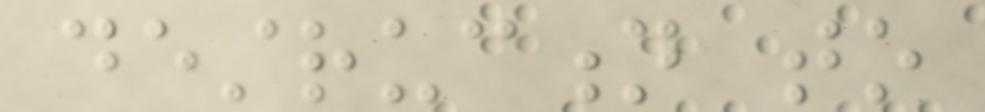destruction to
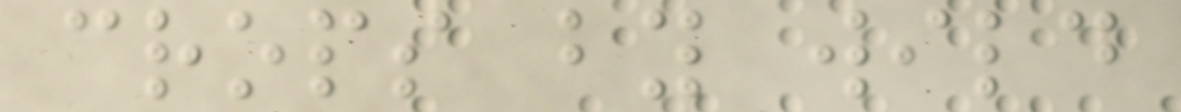crops by wild
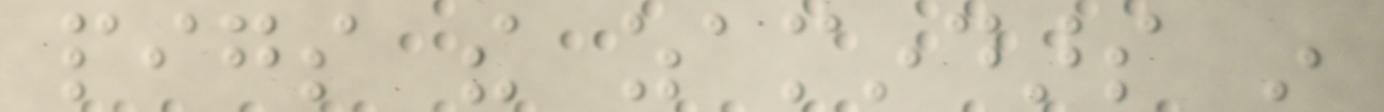pigs the zamindars in
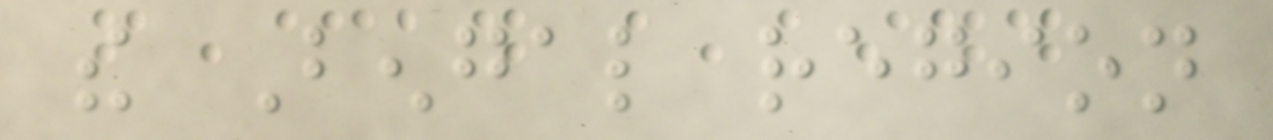the Bengal region
